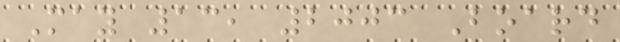May 13, 2003 Board
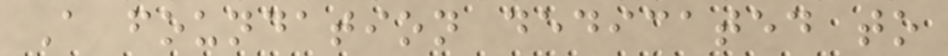A foundation dedicated to
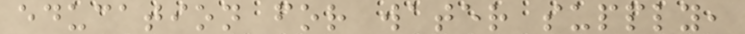education for water supply,
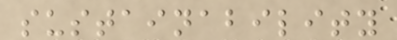sustainability
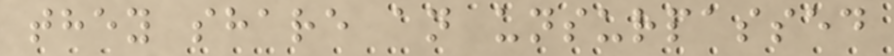they share an unsurpassed
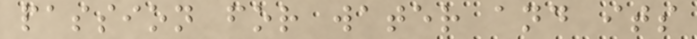passion for water and its
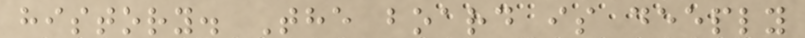history. The board is deeply
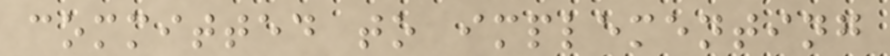committed to implementing
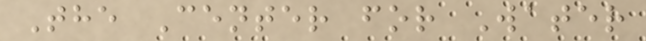The Center for Water
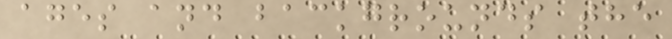ages and backgrounds the
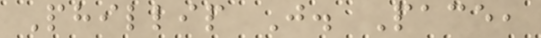Phillip J. Pace,
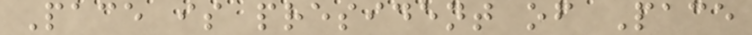Pace is president of Pace
